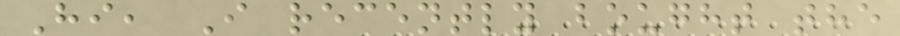Hi, I recently bought the
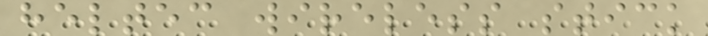heltec wireless stick
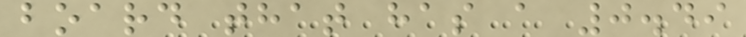board that has a 0.49
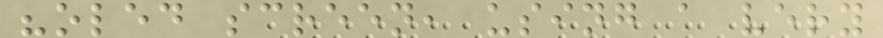"oled screen, using a very
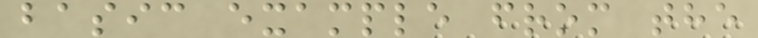basic example from the
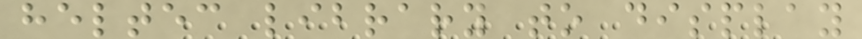heltec library to display
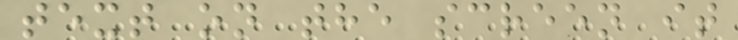text on the screen it
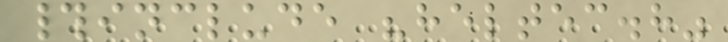#include "heltec.h"
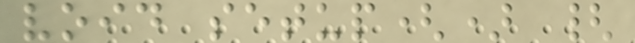void setup() {
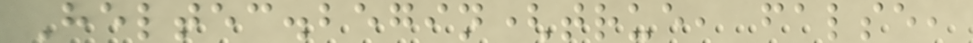Heltec.begin(true, false,
